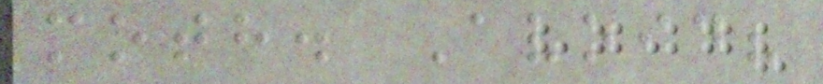moth. Avoid?
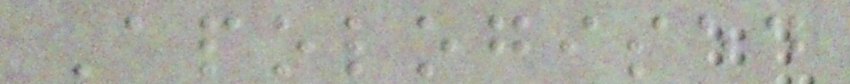Apologised
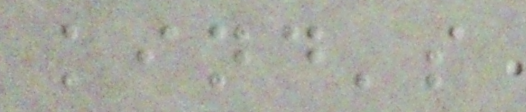kind's
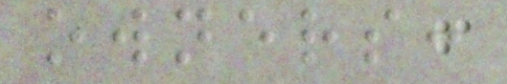owners:
